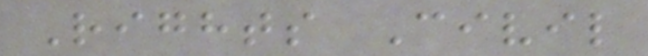Rights Civil
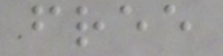free
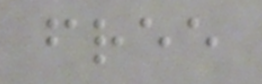free
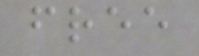free
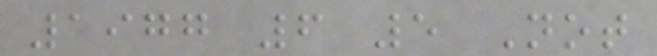1977 6 5 Not
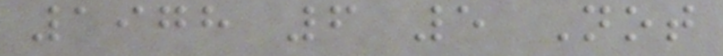1978 6 5 Not
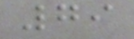79
